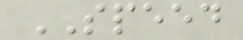SPEED
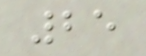25
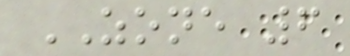ZONE 6
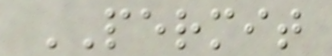PERMIT
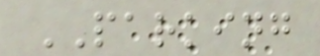PARKING
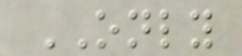ONLY
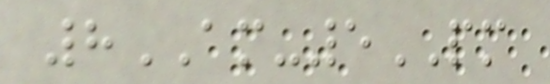8AM-5PM
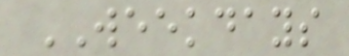WEEKDAYS
